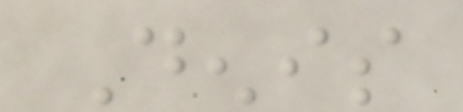Denis
